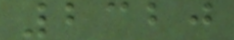2320
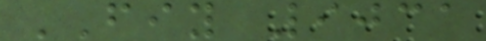FIY 9031
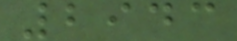2943
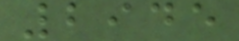2945
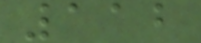112
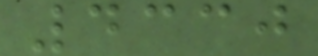4330
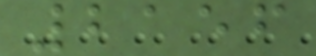2156
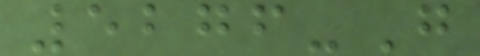5276-G
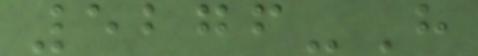5276-H
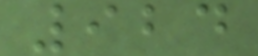924
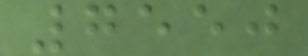7550
